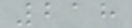218
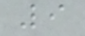9
